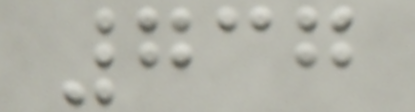737
